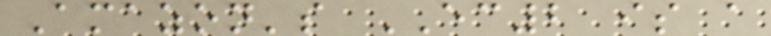Amazon's EC2 is a
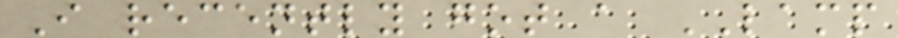I recently got a LAMP
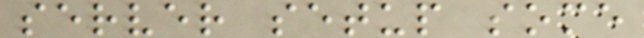server setup some
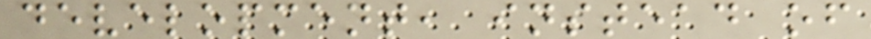development, instead of
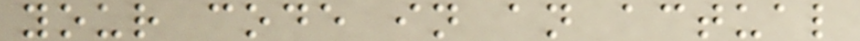your code in an actual
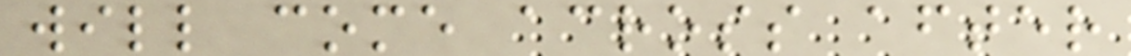will come across after
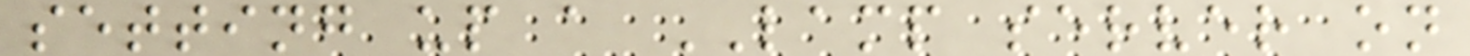setting up a LAMP server on
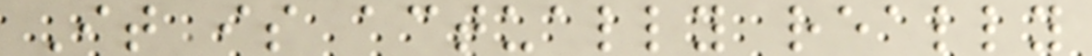It is actually really
